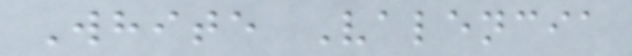White Valencia
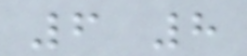6 8
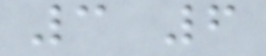3 6
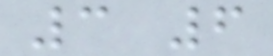3 6
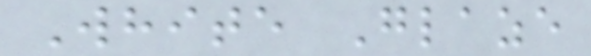White Glaze
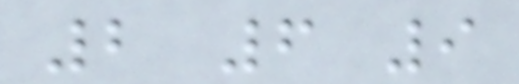2 6 9
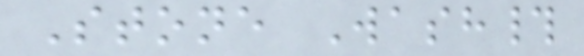Stone Wash#
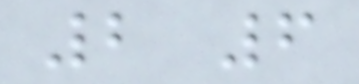2 6
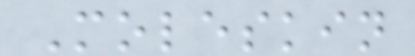Moleskin
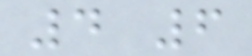4 6
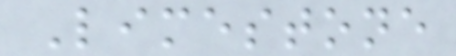Limestone
